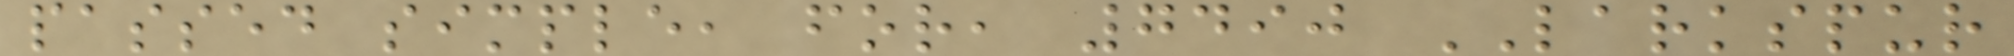passed simple, for, 7490 LARKSPUR
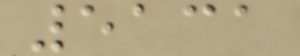5131
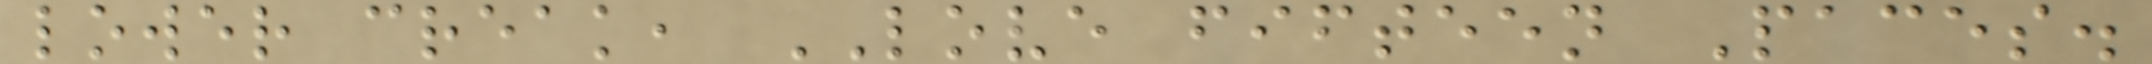lower creak, LOVE fifteen Paces.
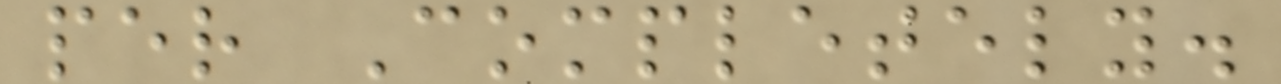per Completely.
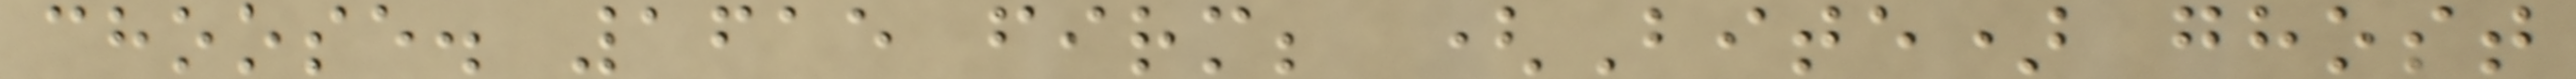choose. 1615 firm; (Bite) ghost
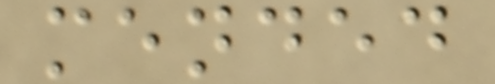mended
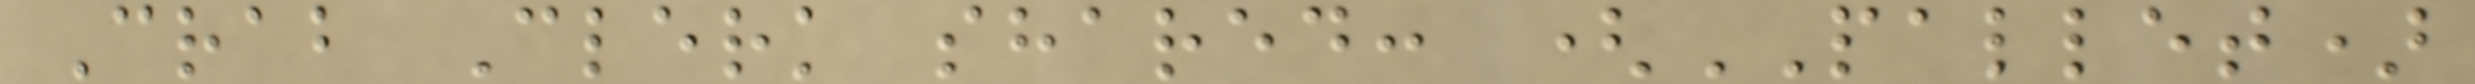Crab Clerk shared: (PALLET)
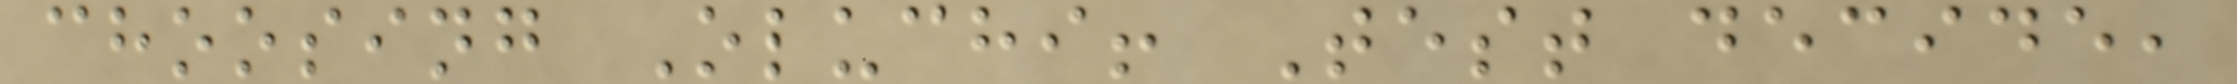choosing Oluchi! Test decide,
